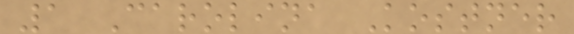1 Carolina Kostner
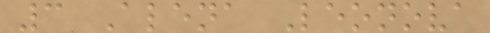3 Alena Leonova
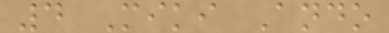4 Miki Ando
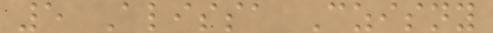5 Alissa Czisny
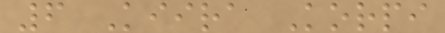6 Kiira Korpi
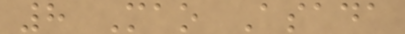8 Mao Asada
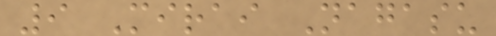9 Mirai Nagasu
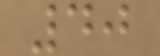40
